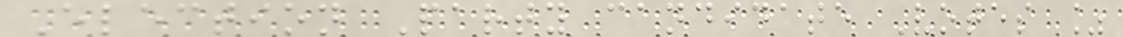Election Party candidate Votes %
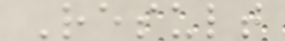Result
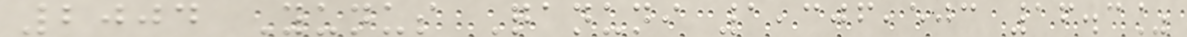2004 Yunus Qanuni 1,306,503 16.3%
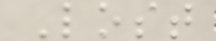Lost
